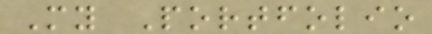My Portfolio
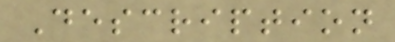Description
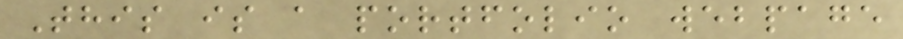This is a portfolio webpage
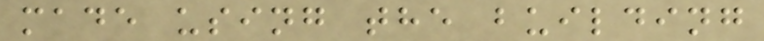made using the building
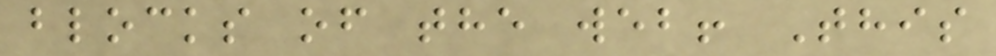blocks of the web! This
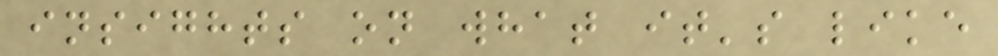insights on what it's like
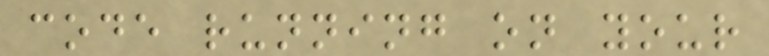code running on your
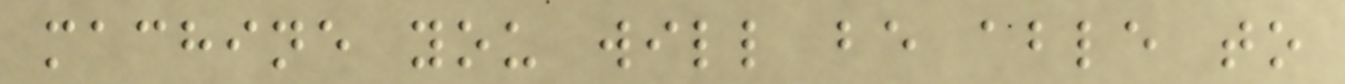machine you will be able to
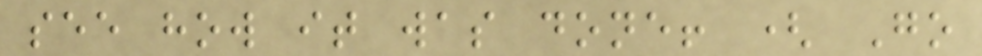see how it was done! ( Go
